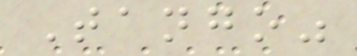Tango"
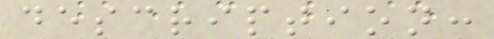description:
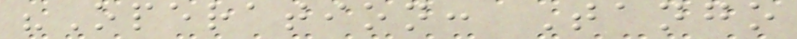"Operation: Tango
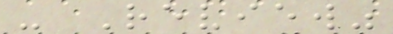- Review"
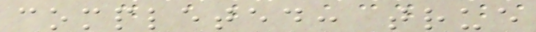completed: true
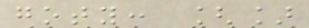goty: []
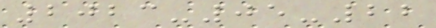2023-05-22
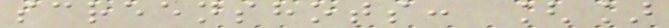screenshots: []
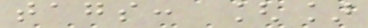tags: []
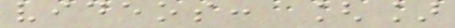videos: []
